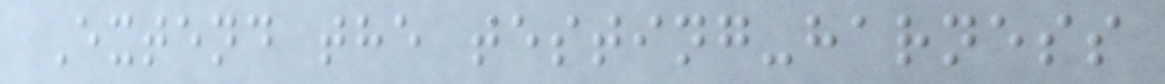Extend the testing-harness
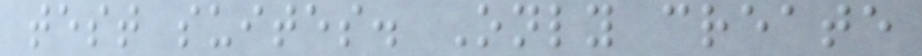test suites. Only create
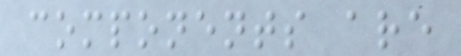components are
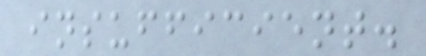insufficient.
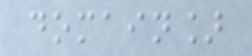domain]
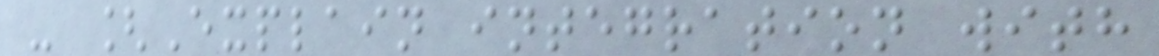- [Explain integration with
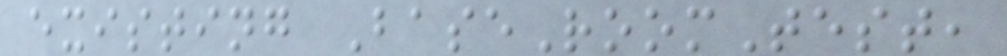existing BaseRoomTest,
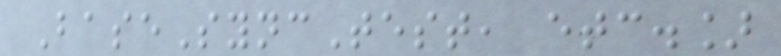BaseSyncTest, etc.]
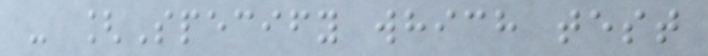- [Specify which test
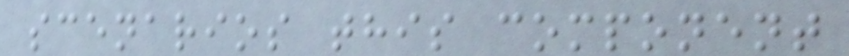scenarios this component
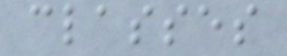classes
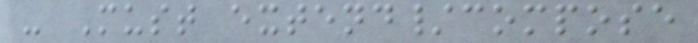- Must extend/compose
